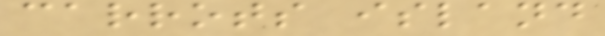carrots island
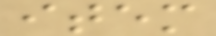item
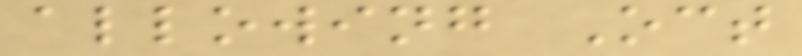allowing Oct
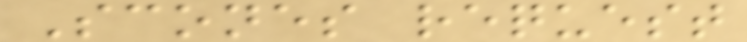Scones request
